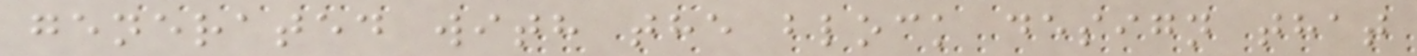generated with the block design that
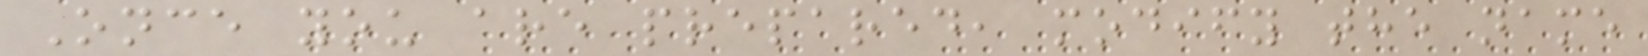Once you are prepared, modify the name
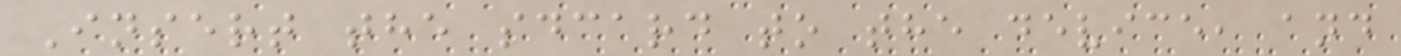Insert the sdcard to the device, and
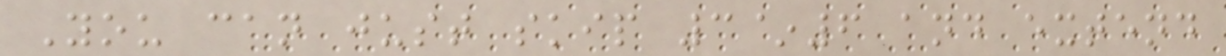You can just skip 3~6 and extend
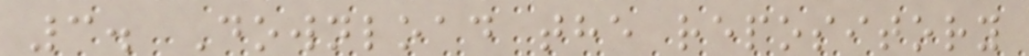3. Download the repository
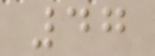47
